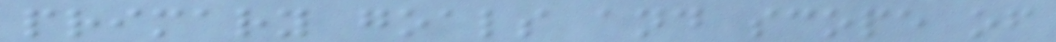primary goals and scope of
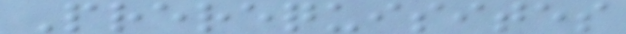Prerequisites
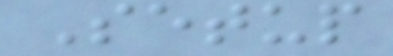Setup
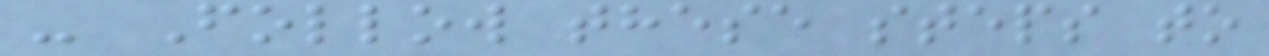- Follow these steps to
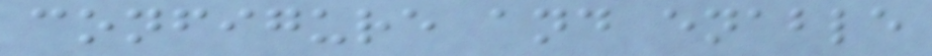configure and enable
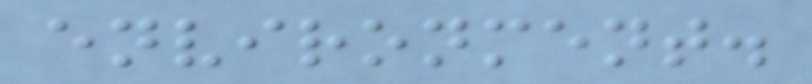environment.
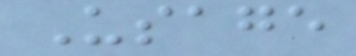Usage
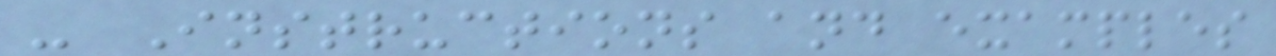- Instructions and examples
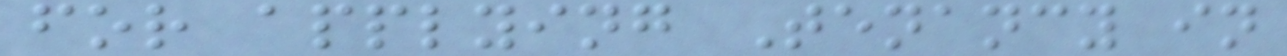for applying Tenancy in
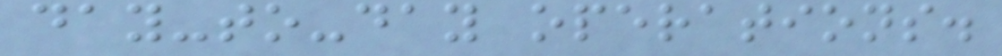day-to-day operations.
